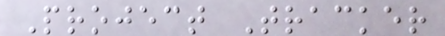Project Tracker
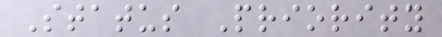Status Priority
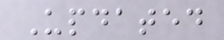Updated
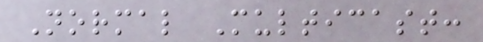Normal Multicast:
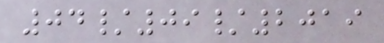04/09/2019
